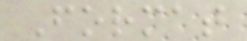Format
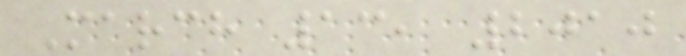March 13, 2010
